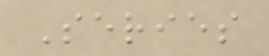Series
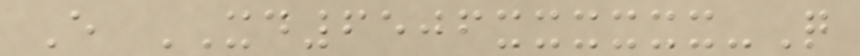E XD6506xxxxxx-Q
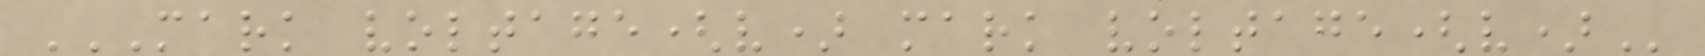MARK VOLTAGE(V) MARK VOLTAGE(V)
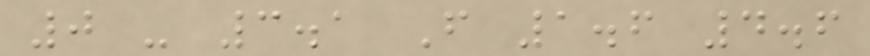0 - 3.1 F 1.6 4.6
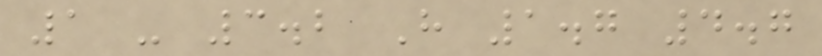1 - 3.2 H 1.7 4.7
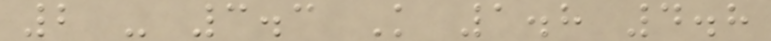2 - 3.3 K 1.8 4.8
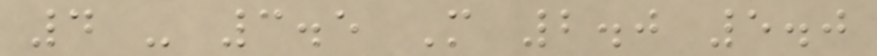4 - 3.5 M 2.0 5.0
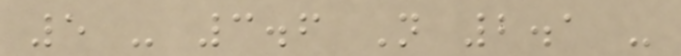5 - 3.6 N 2.1 -
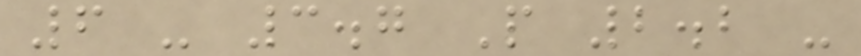6 - 3.7 P 2.2 -
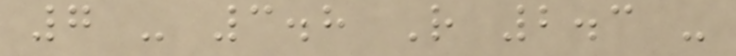7 - 3.8 R 2.3 -
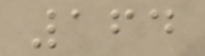164
